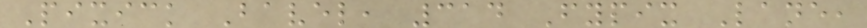Pixick Bavel, 314 Fypix Lane,
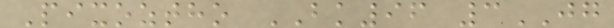Pixoztho BK96 3JG
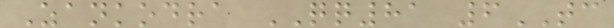Zankodra QQ81 6TC
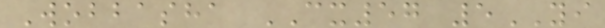Wobbasha CX57 5YI
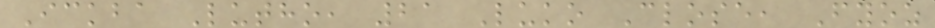Ickba Lutho, 21 Luko Close, Fyoz
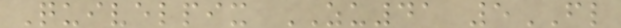Quivelpix ZU41 5FL
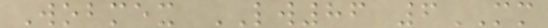Wobmex LW86 6MM
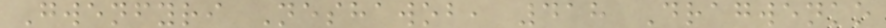Gwenfyri Neshawob, 418 Dragwenko
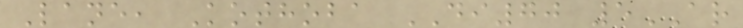Lane, Kothoba DI70 5AR
